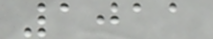1011
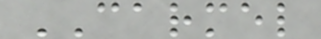CARMEL
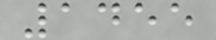1455
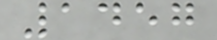1457
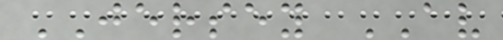JERSEY AV
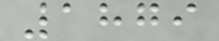1879
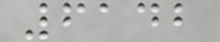6142
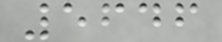5646
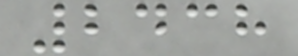2438
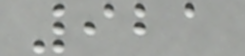921
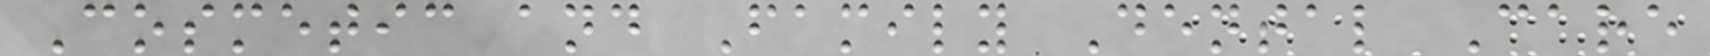Cosmetic and Family Dental Care
